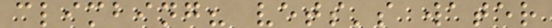climbing? vets's water
